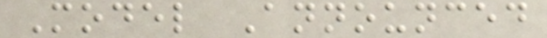Model Announced
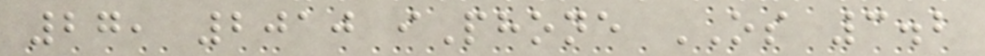27, 2010 iPhone OS 3.2
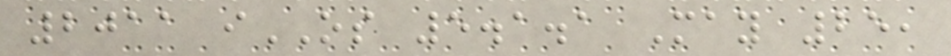2011 iOS 5.1.1 May 25,
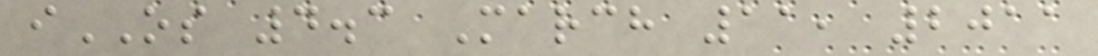iOS 4.3 March 11, 2011
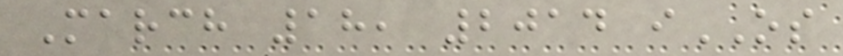March 18, 2014 iOS
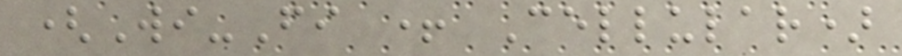(Wi-Fi + Cellular)
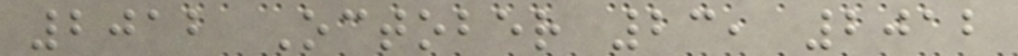2012 October 23, 2012
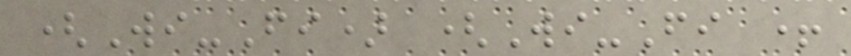(Wi-Fi) (Wi-Fi +
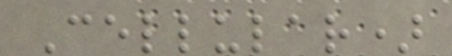Cellular)
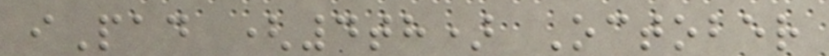iPad (4th) October
